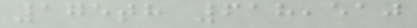175th 618,510
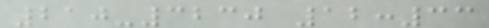210-3230 12:33
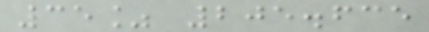35% 205.635
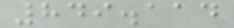849.114
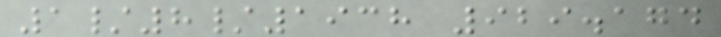1/8/1938 929.174
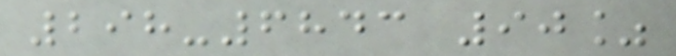298-6843 90%
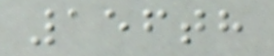156th
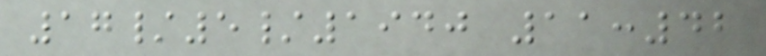17/5/1940 11:42
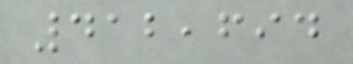412,694
